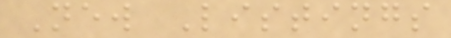New Listings
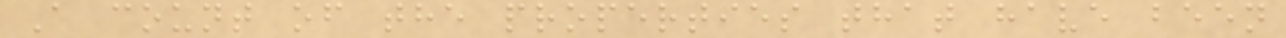A count of the properties that have been
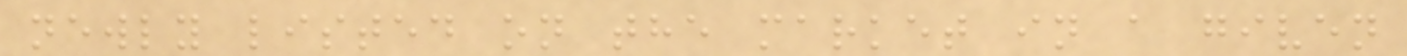newly listed on the market in a given
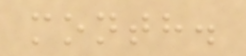month.
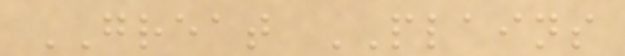GREAT PLAINS
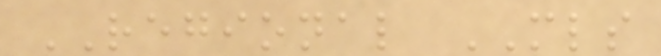REGIONAL MLS
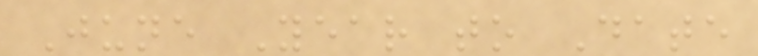June Year to Date
